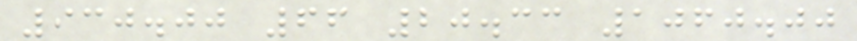930.00 66 20.33 1060.00
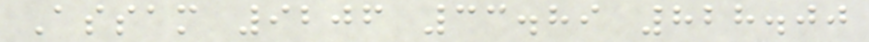Assam 9206 33.89 828.00
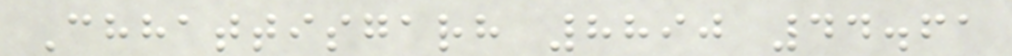Chhattisgarh 8890 44.61
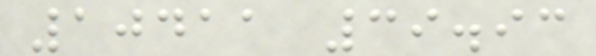10411 39.93
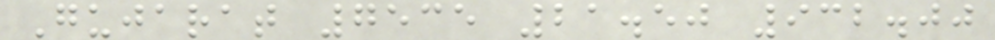Gujarat 7535 21.50 932.00
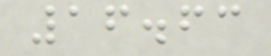16.63
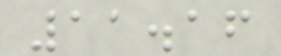11.16
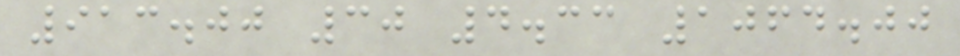913.00 30 4.33 1064.00
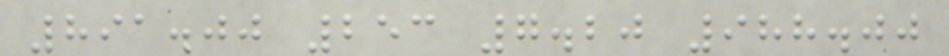891.00 253 7.20 988.00
